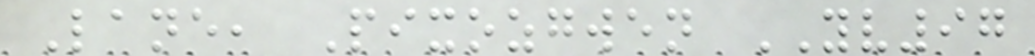Lane, Pixozgwen YV97
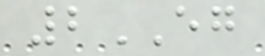2EG
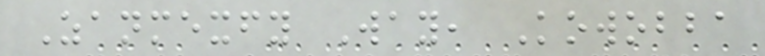Zanmexfy Way, Kowobba
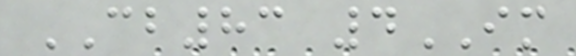CB83 4IM
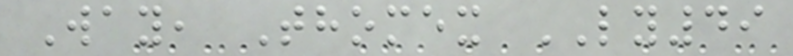Way, Thomex LY49
